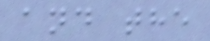and the
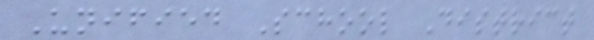Unified School District
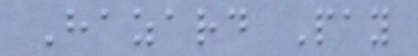Hazard Pay
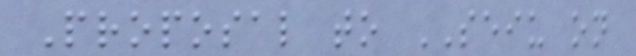Proposal to SEIU on
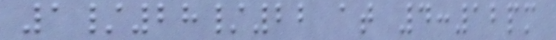1/28/22 at 4:12pm
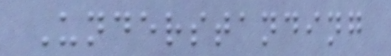Understanding
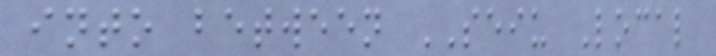into between SEIU Local
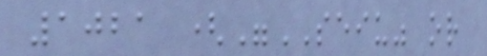1021 ("SEIU" or
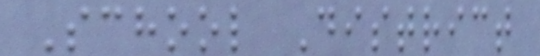School District
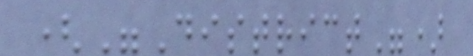("District")
